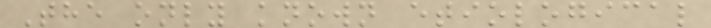The only known etiological
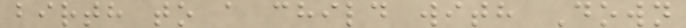birth to a child with Down
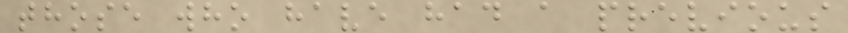those who have had a previous
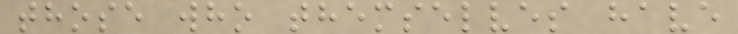those who themselves have
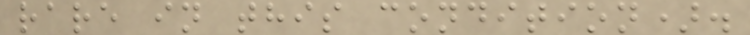rare in this condition).
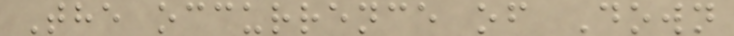The occurrence of Down
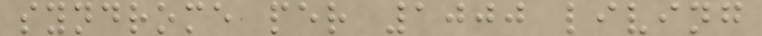syndrome per 1000 living
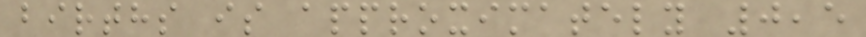births is approximately 0,5
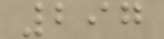297
